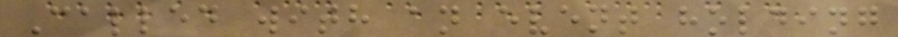Called with an event holding
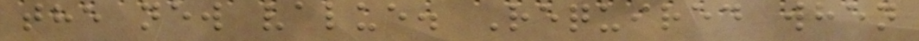the new value. Required when
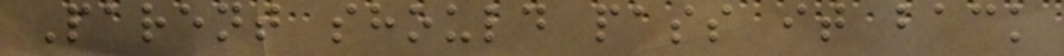Parent should pass it back
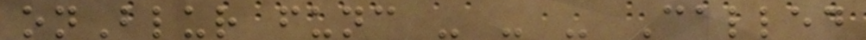onBlur func - - - Called
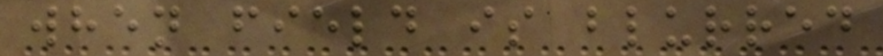when field is blurred
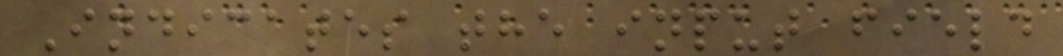Indicates the input field
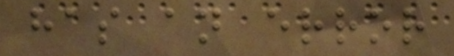has an error
